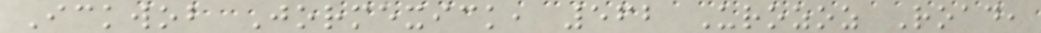Ickwob Jormexick, 562 Urozoz Road,
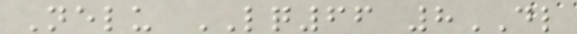Nelu LQ66 8DL
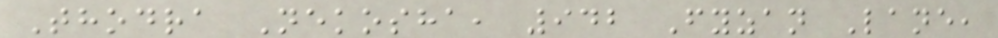Thodra Nekosha, 942 Fyzan Lane,
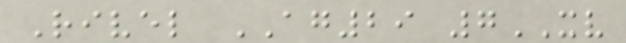Rivel AG29 7XV
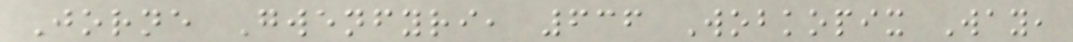Jorne Gwenfyri, 636 Wobkopix Way,
